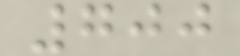700
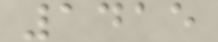1415
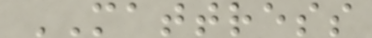MATTRESS
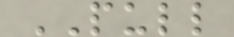PULL
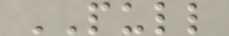PULL
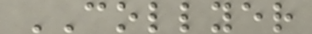COLLYER
